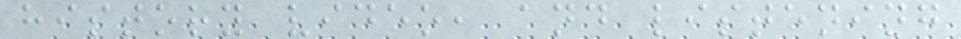history video, and listening
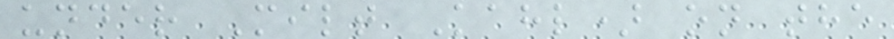under Milt Kahl) on the
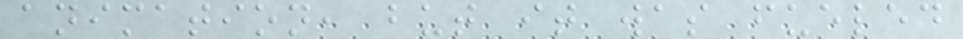animation, but it was fueled
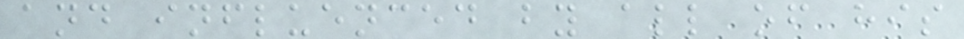and influenced by all of his
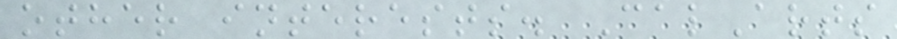other interests. CalArts
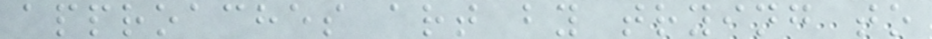approaches art by trying to
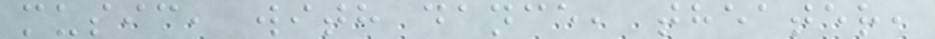music, with dance, theater,
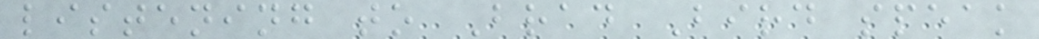listening to Brad Bird speak
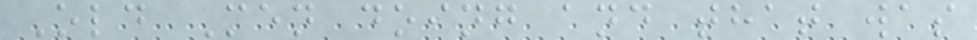Old Men doing and that was
